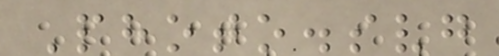Photo.svg
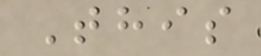This
